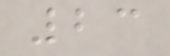23
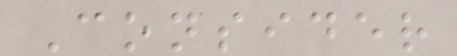Consider
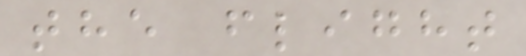the flight
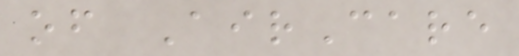of AirCare
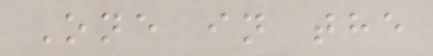One in the
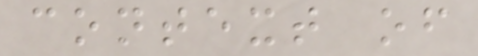context of
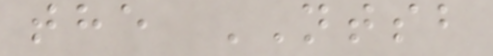the NTSB
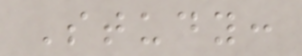Study:
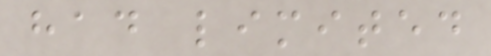had limited
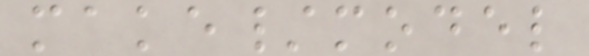make/model
